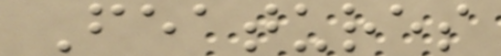Features
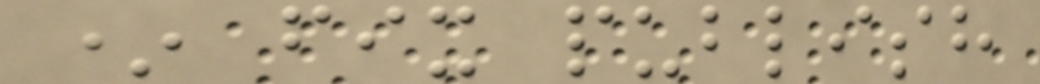* fix publish
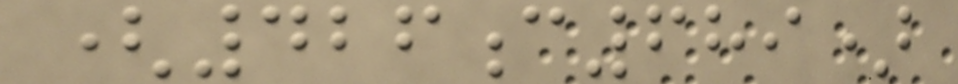(426c689)
